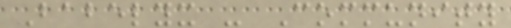Babelyx - Community
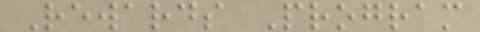Rewards Program
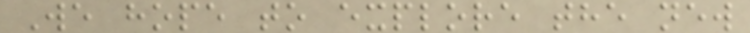We hope to explore the new
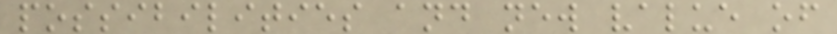possibilities and new value of
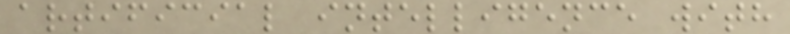artificial intelligence with
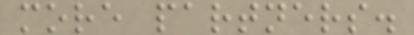more partners.
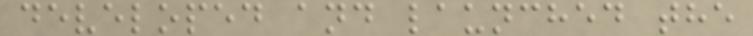developed and launched the
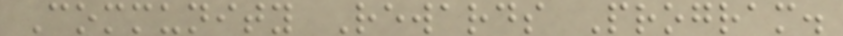Community Rewards Program.
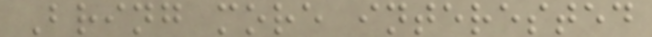Bring more interested
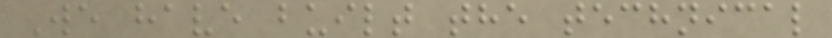We have built the technical
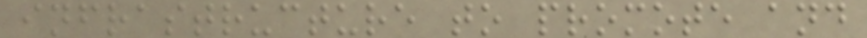infrastructure to promote and
